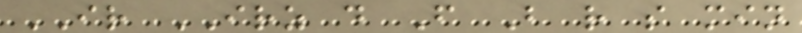IR IRZ d F B r s min
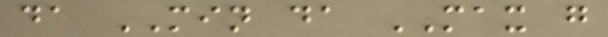da MIN da MAX g
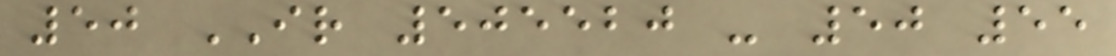50 IR 505520 - 50 55
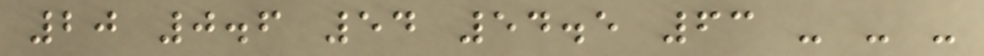20 0.6 54 54.5 63 - - -
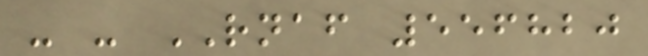- - RNAF 556820
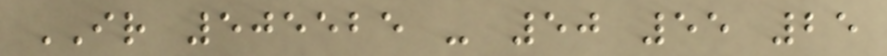IR 505525 - 50 55 25
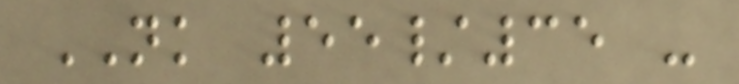NK 55/35 -
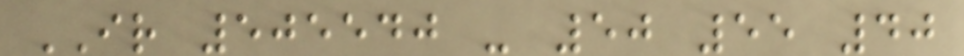IR 505540 - 50 55 40
